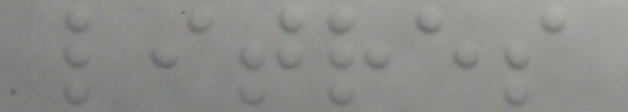litres
